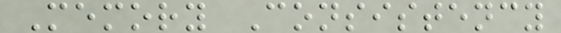Memory Consistency
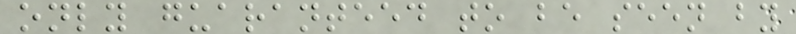only guaranteed to be seen by
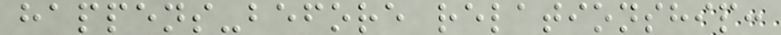happens-before relationship:
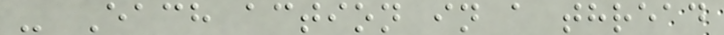- Each action in a thread
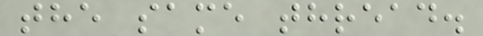the same thread.
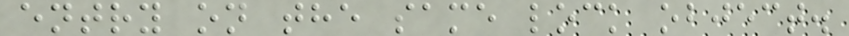entry on the same lock object.
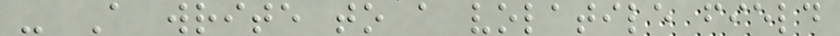- A write to a volatile field
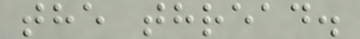the thread.
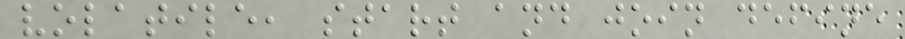volatile, start and join define
